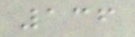136
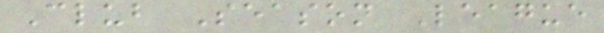Club Season League
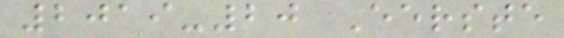2019-20 Eerste
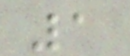1
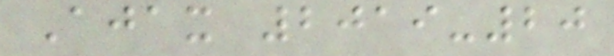Ajax 2019-20
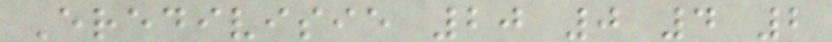Eredivisie 20 0 4 2
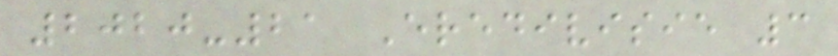2020-21 Eredivisie 3
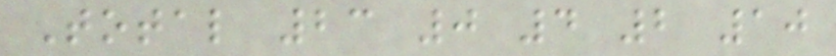Total 23 0 4 2 10
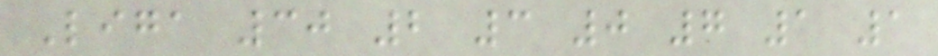Liga 30 2 3 0 7 1 1
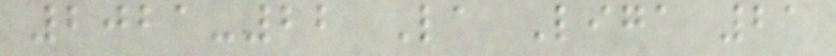2021-22 La Liga 21
